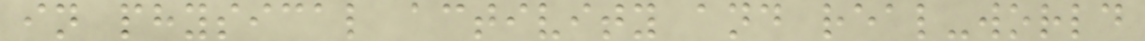in physical activity and real-world
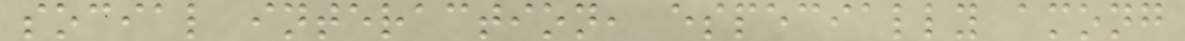social interaction, especially among
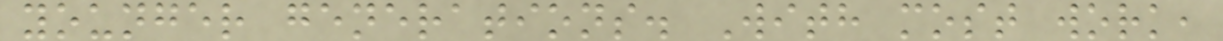younger generations. With most work,
